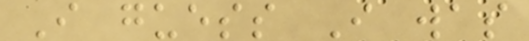I guess I was
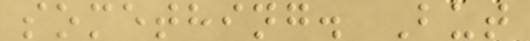something. But
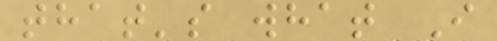that's what I
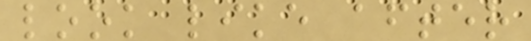look like after
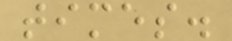times.
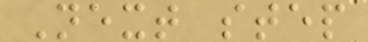Next step
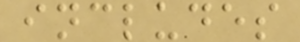includes
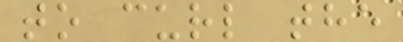to curl the
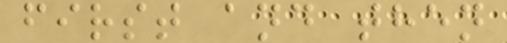first and then
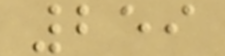259
